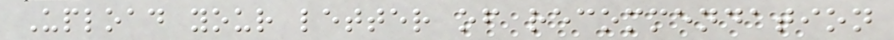Upload your letter of recommendation
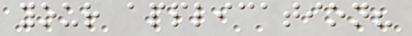your application?
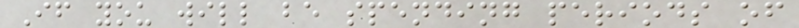If you will be spending periods of
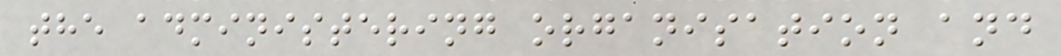the administering organisation and
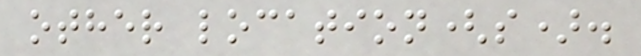other location(s).
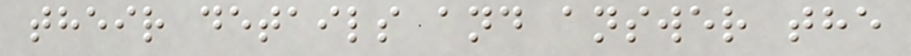their details and answer the
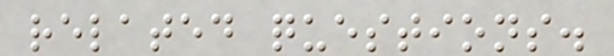related questions.
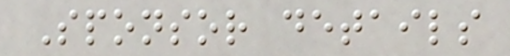Sponsor details
